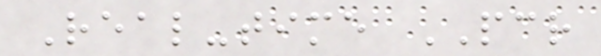Real-time PCR
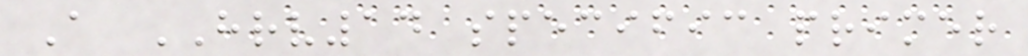A HRV14 specific primer
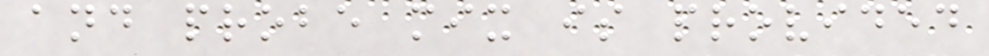and probe mix is provided
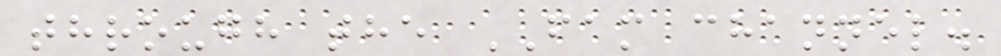through the FAM channel.
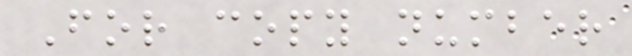For copy number
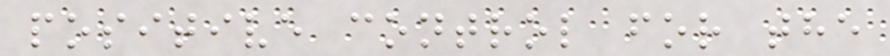positive control for the
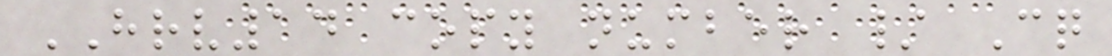HRV14 copy number / Cq
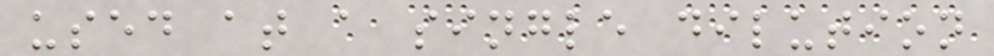used at a single dilution
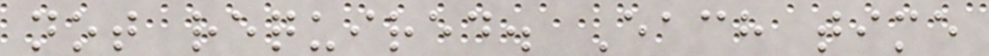not required. Each time
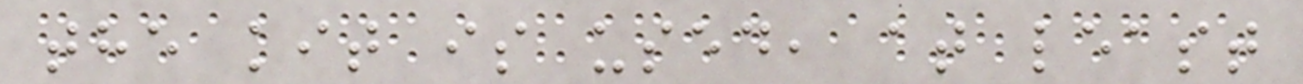the kit is used, at least
